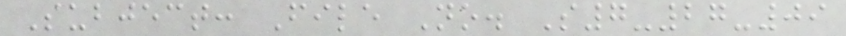Subject: File No. S7-27-09
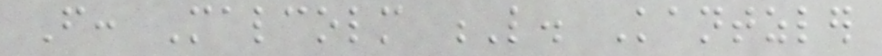From: Malcolm L. Kantzler
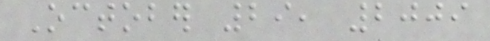October 29, 2009
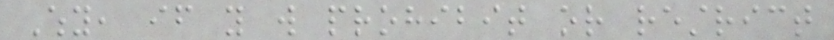Why, if you will prohibit or restrict
